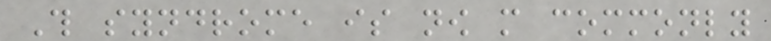This syndrome is now more commonly
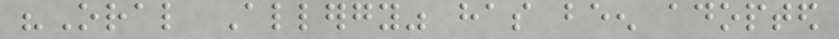"Oral Allergy" has been adopted
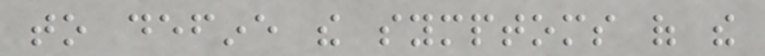to define the symptoms of the
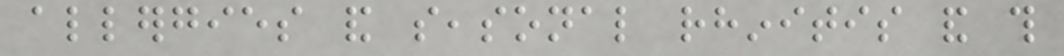allergies and seasonal rhinitis and this
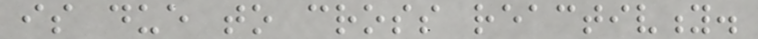is due to cross reactivity.
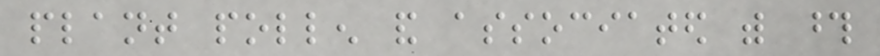plant pollen and associated with those
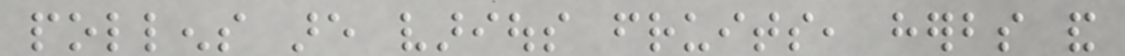pollens are various fruits, herbs and
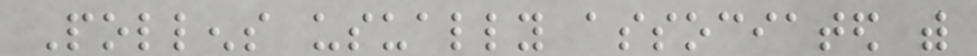Pollens usually associated with
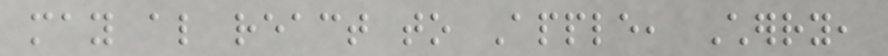may also react to Apple, Cherry,
